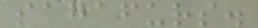sagafurs.
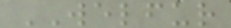WELFUR
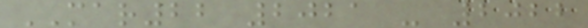MAR22 2021 - 2022
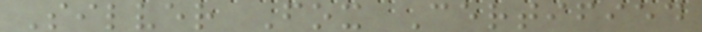Silver Fox Certified
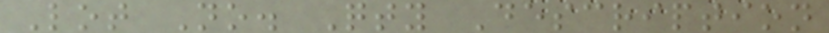Lot No. Qty Description
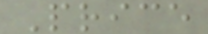Price
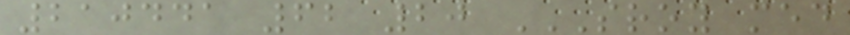210441 62 20 SROY MED
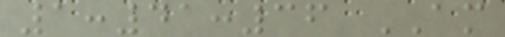1:41:36 AM
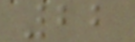22
